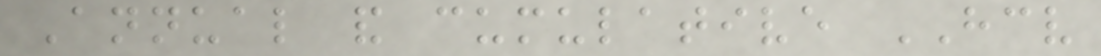Annual and cumulative HCV
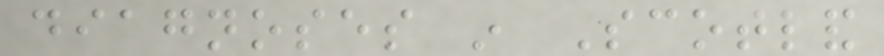diagnoses in Scotland
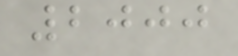2000
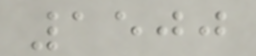1500
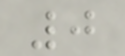0
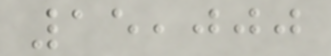15,000
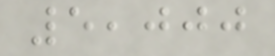5,000
